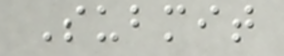Submit
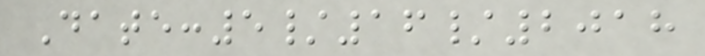Date:5/16/2018
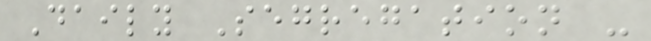Daily Segregation -
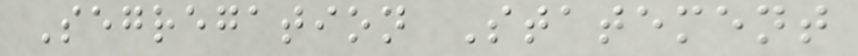Segregation Statement
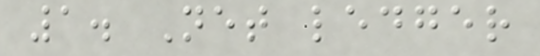1. Net ledger
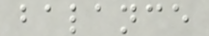balance
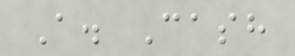A. Cash
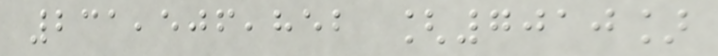231,506,852 [7010]
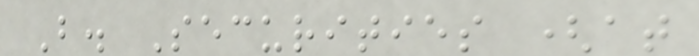B. Securities (at
